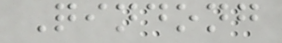Qindong
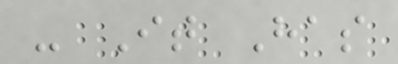- It Has
